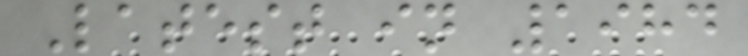Latest in 1984
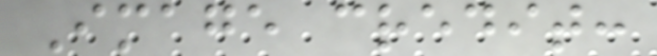Image credit:
